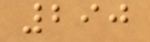290
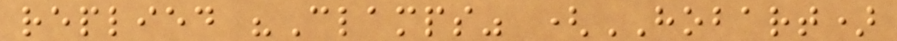replied "Clamps" (HOBART)
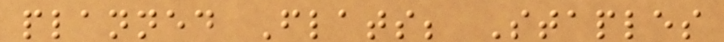planned Flats; Staples
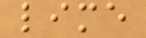lime
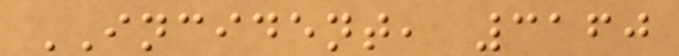INCIDENT, 3160
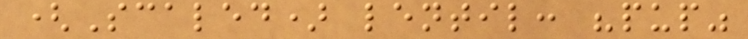(Scaled) lentil: "pup"
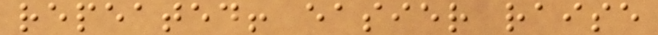repeated! easier raise
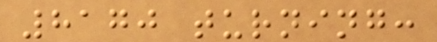8170 turning:
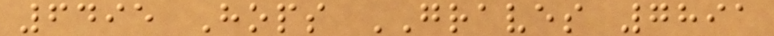6495 Hops GRAVES 7891
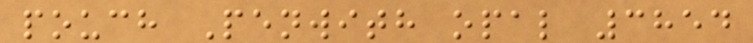pouch Penwith opal 3854
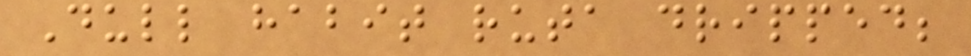Dull habit ruta dripped;
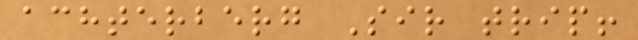achterberg Sir trip!
